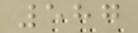587
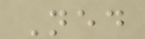Ned
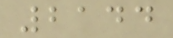2144
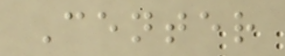Center
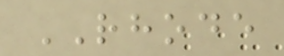RHODE
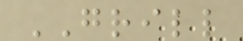GRILL
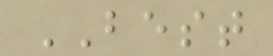BEST
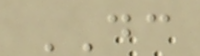DC
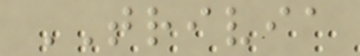TRIVIA
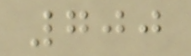700
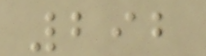292
